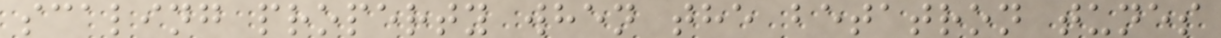scaling property when the betatron tunes
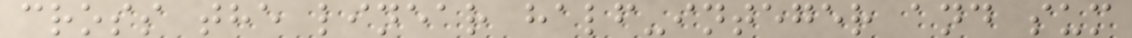cross the linear half-integer and sum
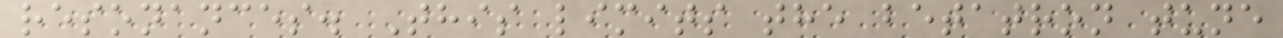resonances. This limits the betatron tune
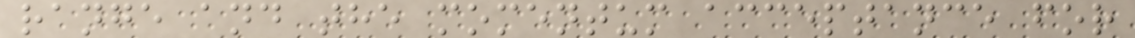range and the momentum acceptance for
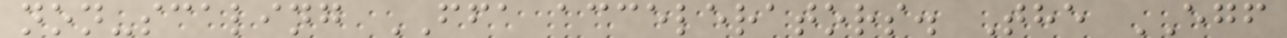non-scaling FFA accelerators. The EGF
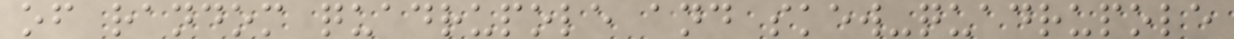of random quadrupole and skew-quadrupole
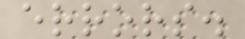errors.
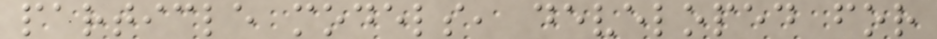particle models, developed for
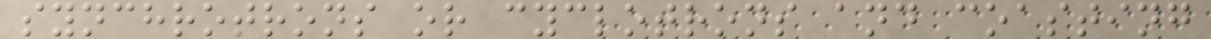synchrotrons or cyclotrons and coasting
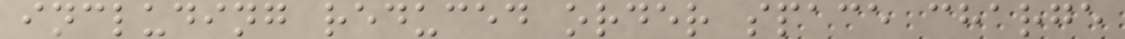including reduced order space charge
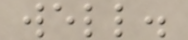well.
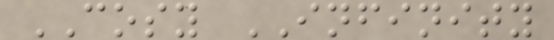COSY INFINITY
